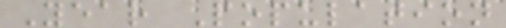Year Population
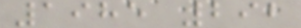1985 292
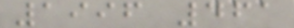1996 461
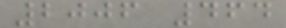2006 464
